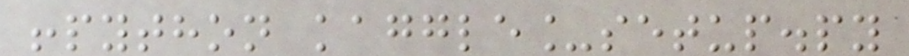!python kaggle_setup.py
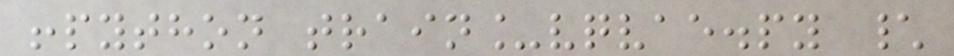!python train_vqvae.py \
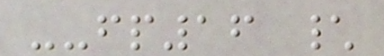--fp16 \
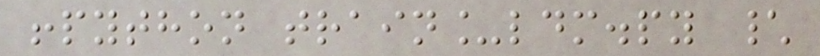!python train_ldm.py \
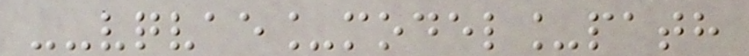--vqvae_model_path
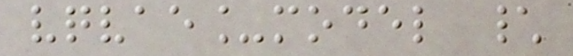vqvae_model \
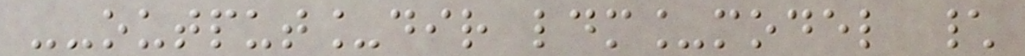--output_dir ldm_model \
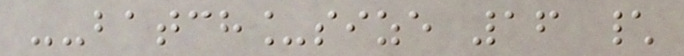--batch_size 16 \
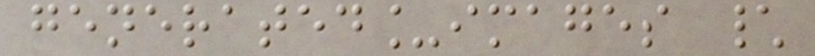generated_images \
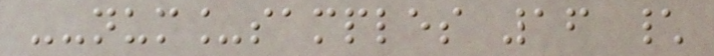--num_samples 16 \
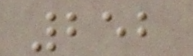252
